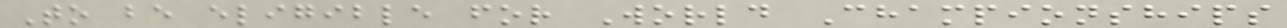To be eligible for World Championships
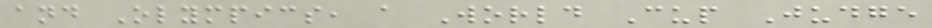and Olympics, a World Cup Judge
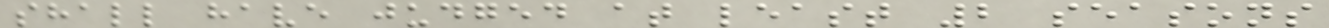shall have judged at least 2 seasons
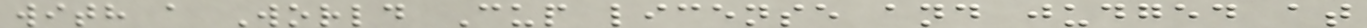with a World Cup license and judged at
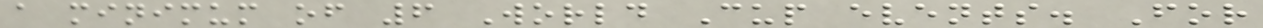a minimum of 6 World Cup events. For
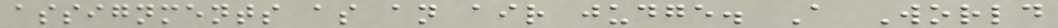assignments as an air judge. A World
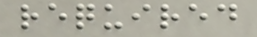required
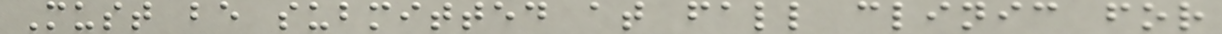Must be submitted at fall clinic for
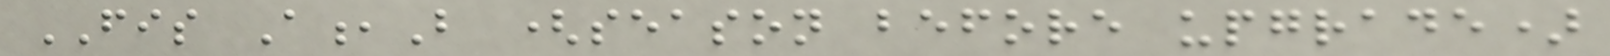FIS A,B (season before upgrade)
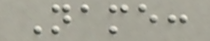Name:
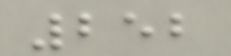252
